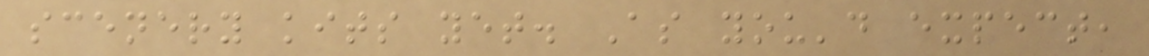scenery kits yet. As you'd expect,
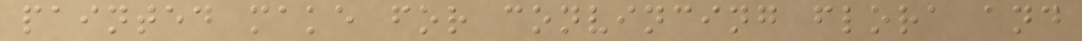painted make for convincing flora and
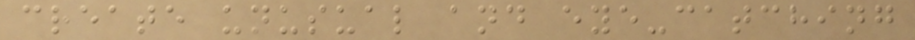create unusual and eye-catching
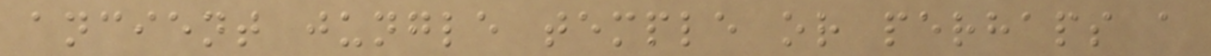ancient jungle temple or perhaps a
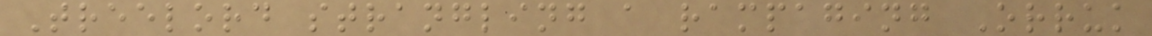Treelord strangling a rampaging Orruk
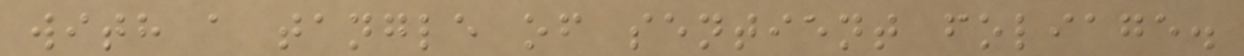with a tangle of sentient foliage.
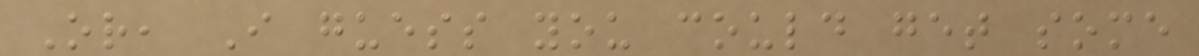Or, I guess you could get some
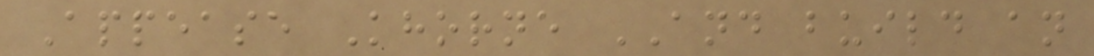Appease Khorne AND build an
